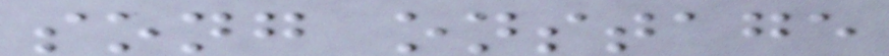song onstage
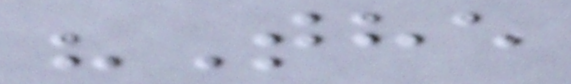"The
